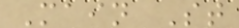Main St
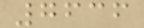7636
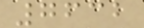7632
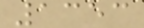1353
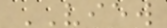VIEW
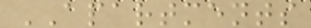APARTMENTS
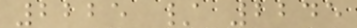2225 / 2245
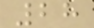28
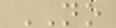NO
